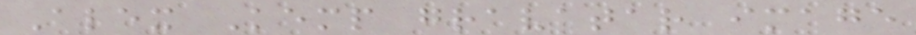Alex Kemp gravatar image
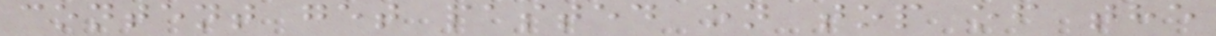content get pasted on top of the
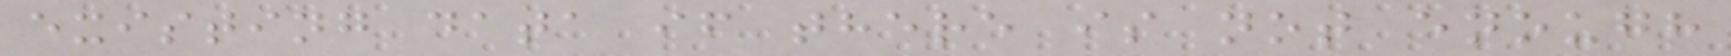existing data if there is not enough
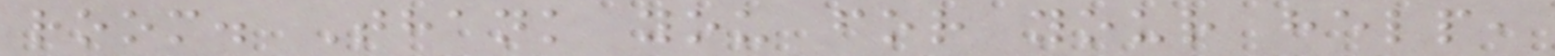room. Thank you for your help,
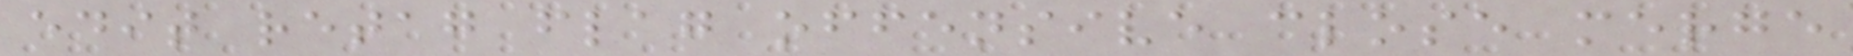edit retag flag offensive close merge
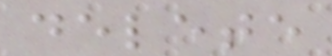delete
